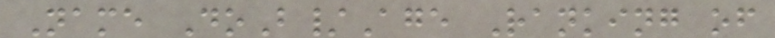Name DoB/Age Ranking of
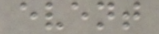event
